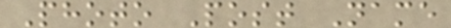Photo Post Name
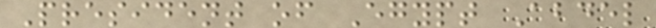President of Egypt Abdel
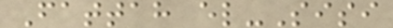Fattah el-Sisi
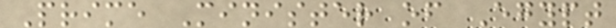Prime Minister of Egypt
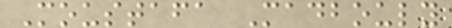Moustafa Madbouly
